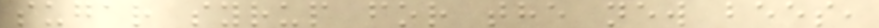sugar syrup for the new bees,
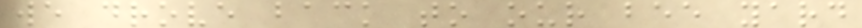we drove back to our bee yard
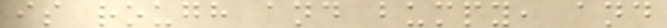is rough and bumpy, and
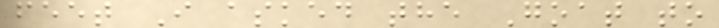feet I asked the Goat to
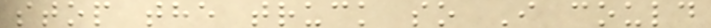stop the truck so I could
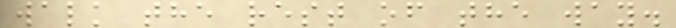walk the rest of the way.
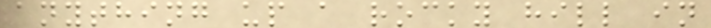anything up a rocky hill in
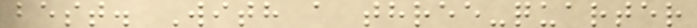best. With a three-quarter
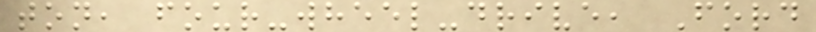ton, four-wheel-drive, Ford
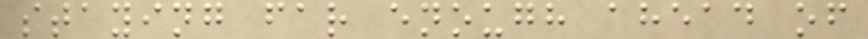staying far enough ahead of
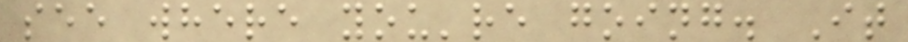see where you're going. It
